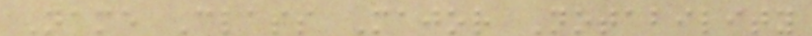Name Class Major Notability
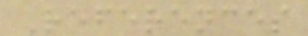References
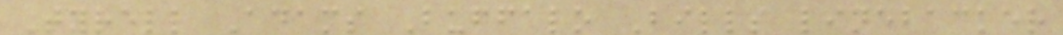Tyrell Adams Buffalo Bills linebacker
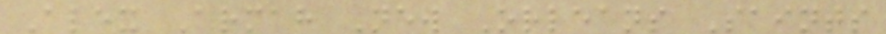Alex Armah New Orleans Saints
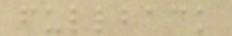fullback
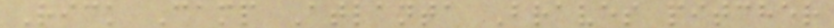Rick Camp Atlanta Braves pitcher
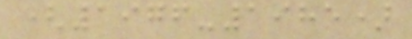(1976-1985)
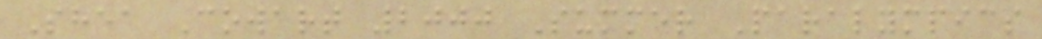Shea Cowart 2000 Summer Paralympics
